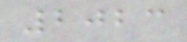2023
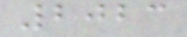2023
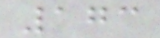173
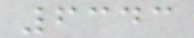6343
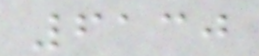6130
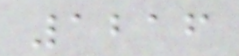1216
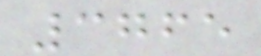3765
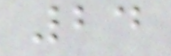24
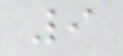9
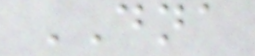DNA
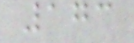173
